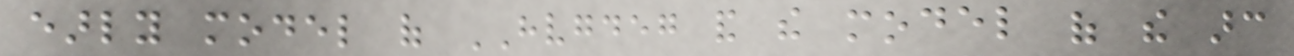early model of HVGDEG and the model of the arc
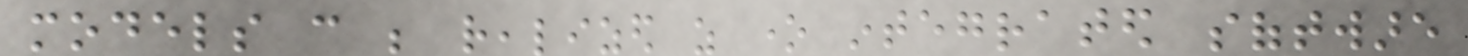models can be realized as one integrated software
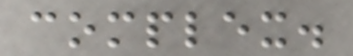complex.
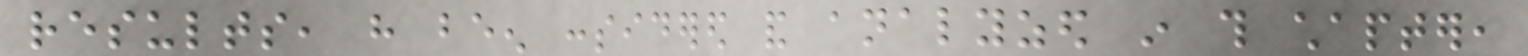results, have been considered and analyzed in this chapter,
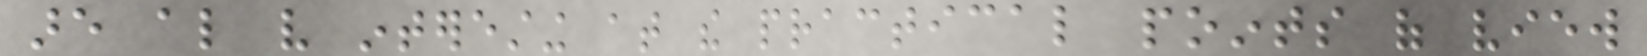are also very interesting at the practical points of view
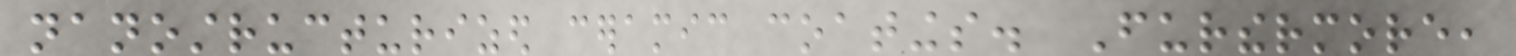nanostructurized ceramic coatings. Furthermore,
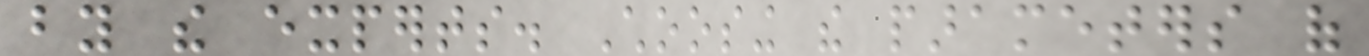by the experts. Choosing the parameters of
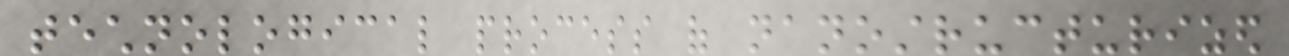technological process of nanostructurized
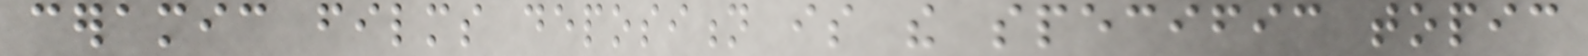ceramic films deposition is the specific topic
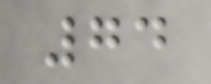74
